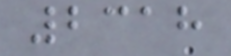2318
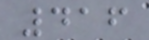416
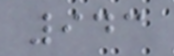943
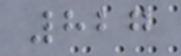827
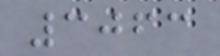3063
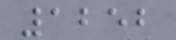1252
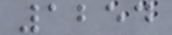1254
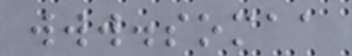www.somaa
